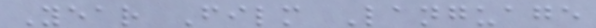Year Film Language
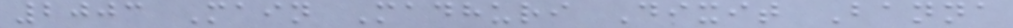2003 Main Madhuri Dixit Banna
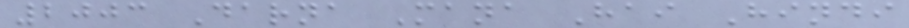2003 Darna Mana Hai Hindi
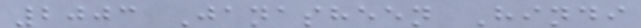2003 Janasheen Hindi
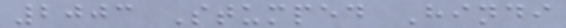2003 Stumped Hindi
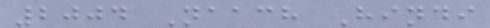2004 Naach Hindi
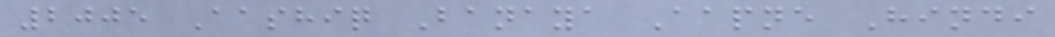2005 Aashiq Banaya Aapne Hindi
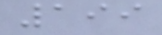199
